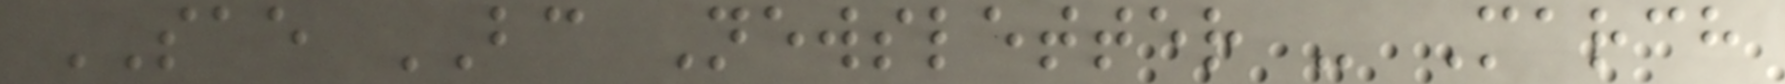SAE BC Newsletter - March
